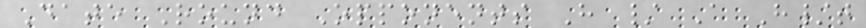Date Round Opponents H / A H/t
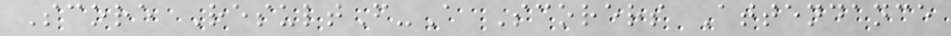Score ResultF-A Scorers Attendance
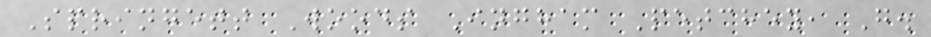Springett Woods Ingham Petchey, G.
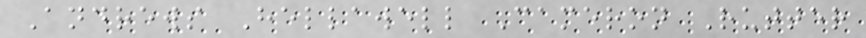Andrews Hellawell Cameron Rutter
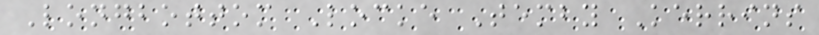Longbottom Locke Temby Kerrins
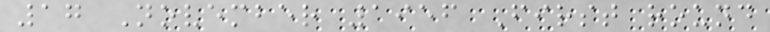17 November 1956 First round
